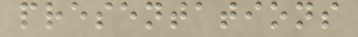presentations
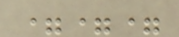===
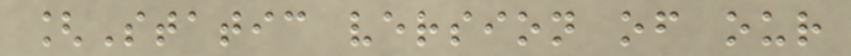[Static version of our
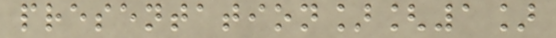presentation][1]
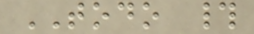TODO #
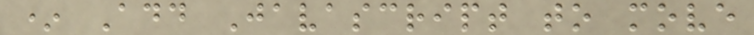* Add Javascript to move
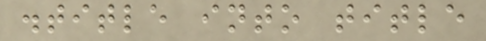.title into title
